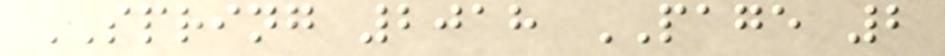SPRING 2018 PAGE 2
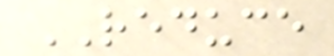REDUCE
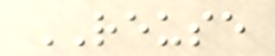REUSE
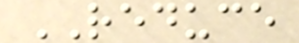REDUCE
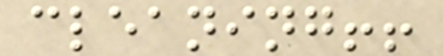cleaning!!
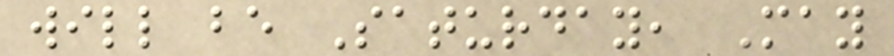will be Saturday, May
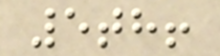5th!
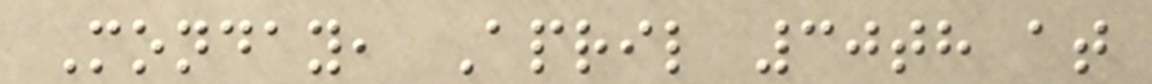Monday, April 30th at
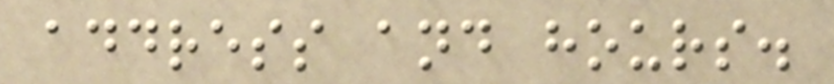address and hours.
